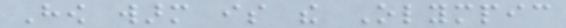How warm is the Olympic
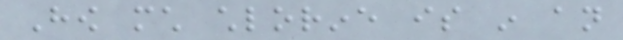How much chlorine is in an
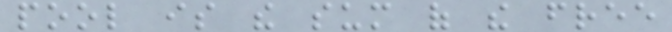pool is the sum of the free
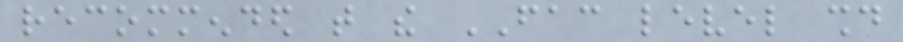recommended that the FAC level should
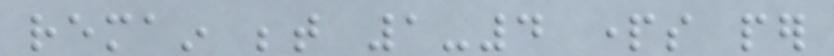remain between 1-4 parts per
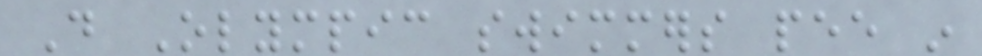Do Olympic swimmers pee in
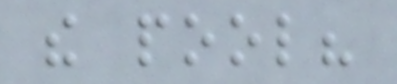the pool?
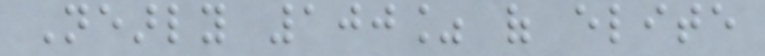Nearly 100% of elite
